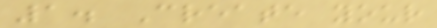1. Create your
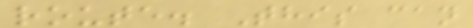route. This can
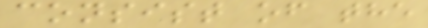consist of the
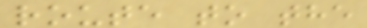route to the
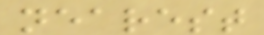nearest
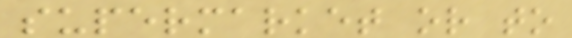supermarket or to
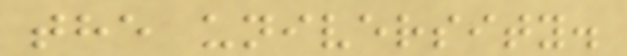the university.
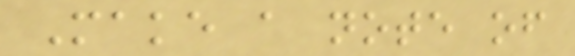Make a note of
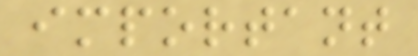important
